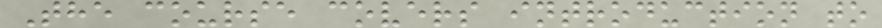The course covers introduction to
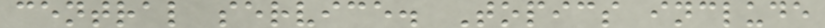central service. Topics include
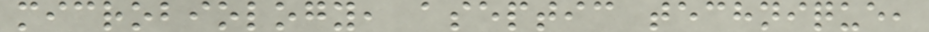microbiology, aseptic technique,
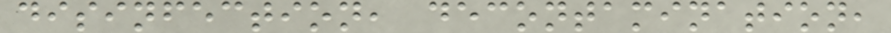disinfection, decontamination,
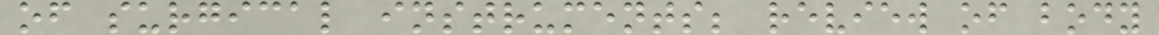of surgical instruments; review of body
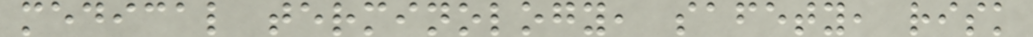medical terminology, safety, risk
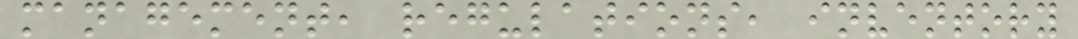management, regulations, inventory
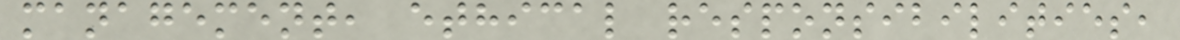management, ethical responsibilities,
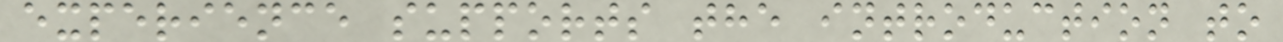experience supports the introduction to
